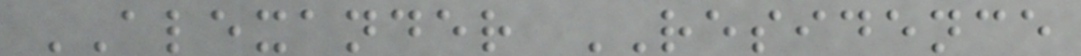ALEXANDER RESIDENCE
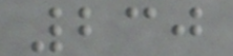230
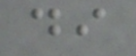di
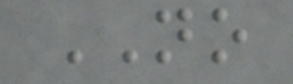NO
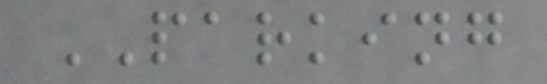PARKING
